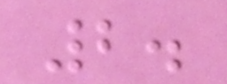2.
